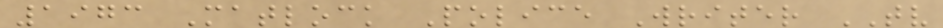1973 Matlock Police Writer TV
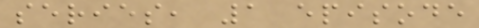series, 1 episode
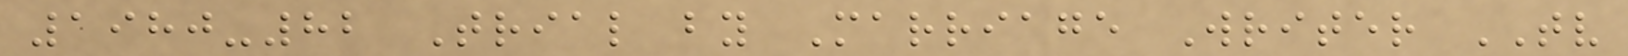1980-82 Trial by Marriage Writer TV
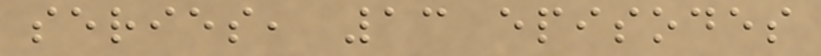series, 13 episodes
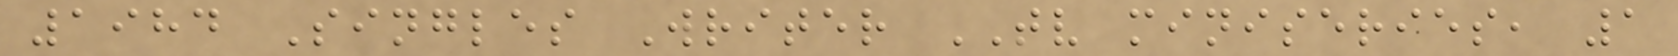1984 Singles Writer TV miniseries, 1
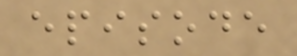episode
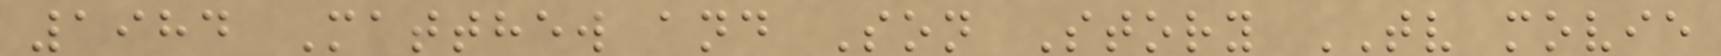1984 Matthew and Son Story TV movie
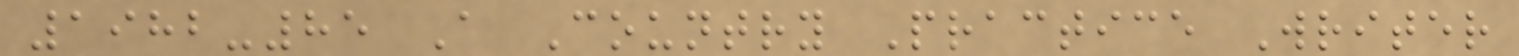1982-85 A Country Practice Writer
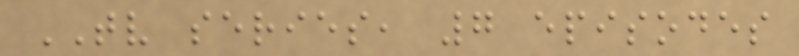TV series, 7 episodes
